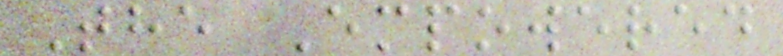The Empowered
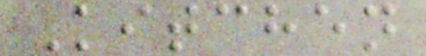Kitchen
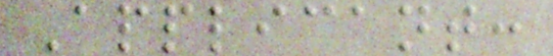Applicant:
